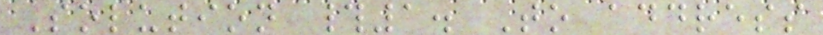Solution #1. To address
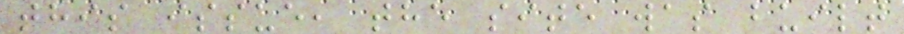this issue, the site was built
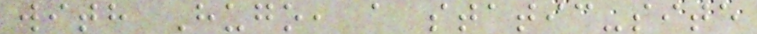with Hugo, a static-site
